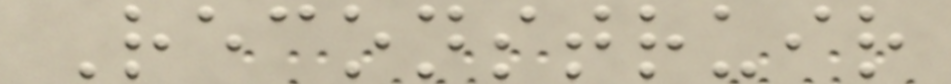Reconstruir
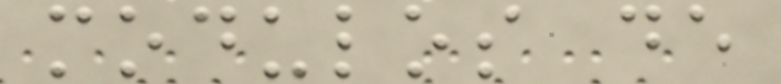modulos de
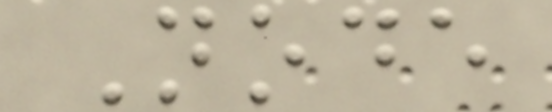Node
